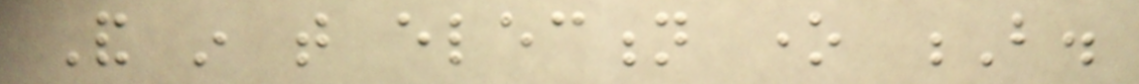And in that election one B.
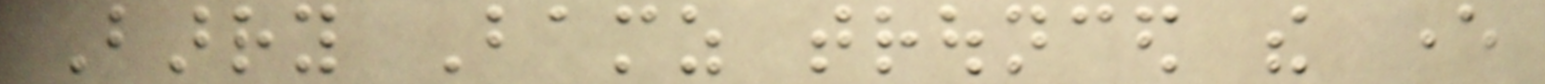Barry Bamz trounced the ever
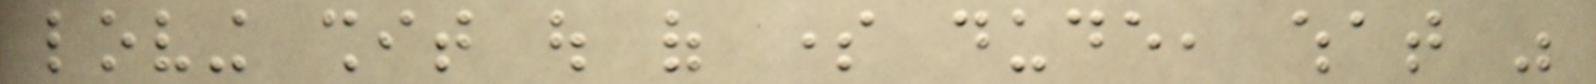loving shit out of some dude, what was
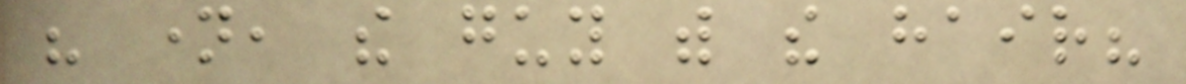his name, the guy with the hair?
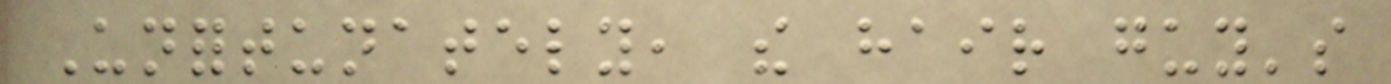Unfortunately, the hair guy's
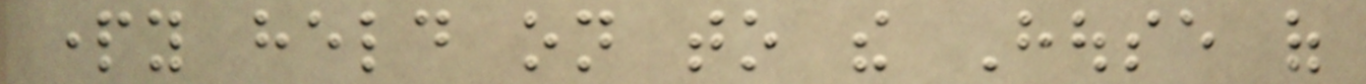party held on to the House of
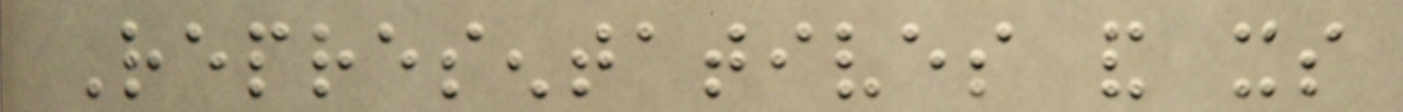Representatives and its
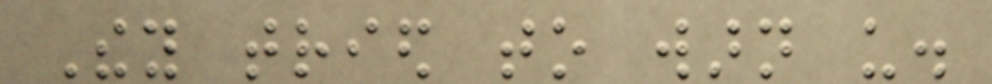They tried to warn us.
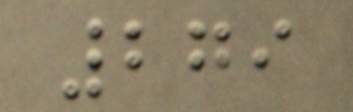279
